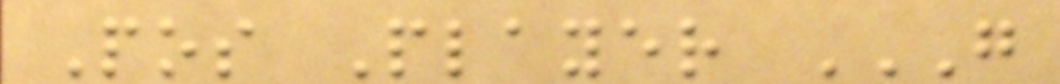Pos Player G
